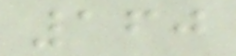160
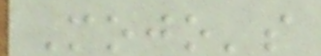Mojo's
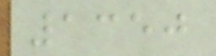1350
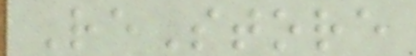ReStore
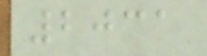2031
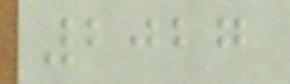2027
